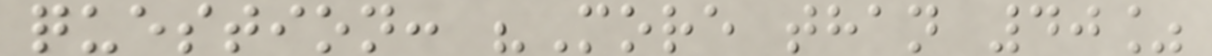question: "More than 40%
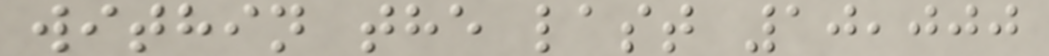within the last 10,000
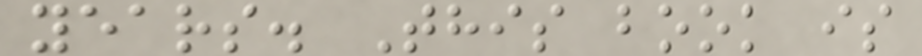years. This book is
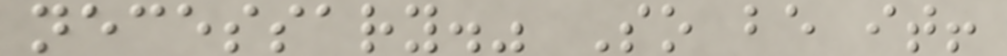necessary." So be it!
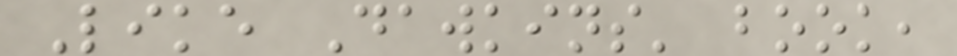Like Dawkins' book,
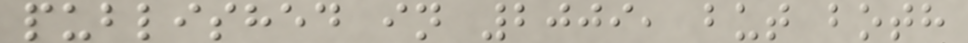published in 2009, but both
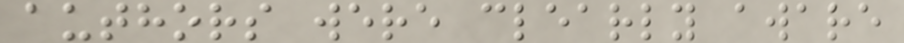authors were clearly aware
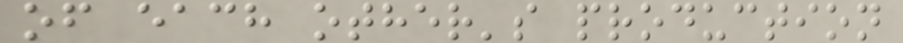of each other's production
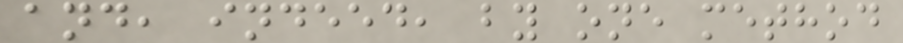and, indeed, by one method
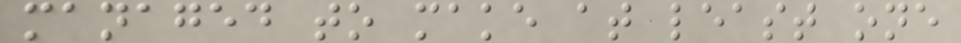managed to make at least one
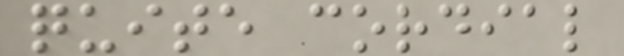quite cordial
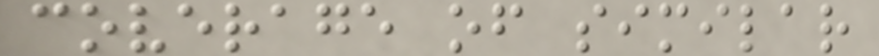coverage of similar
